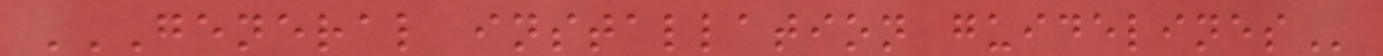GENERAL INSTALLATION GUIDELINES
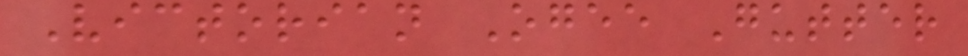Victorian Ogee Gutter
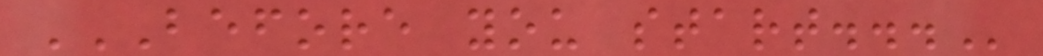BEFORE YOU START...
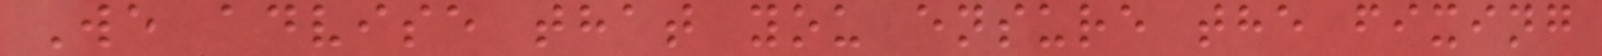We advise that you ensure the fixing
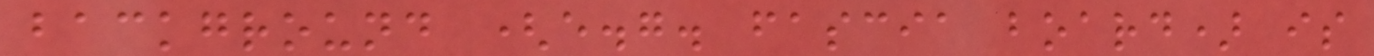background (e.g. fascia board) is
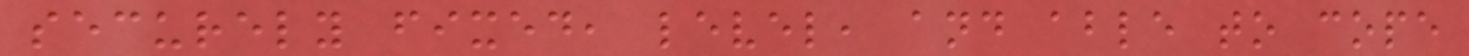securely fixed, level, and able to cope
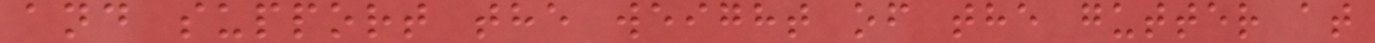and support the weight of the gutter at
